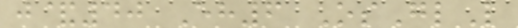j&40 Eh6 OsGlL
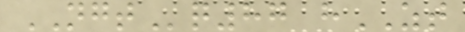NGTq87 hZT
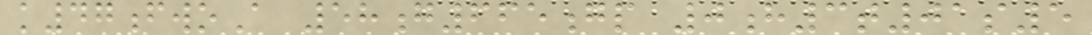k47fwoA 58g665gp 0h3t01s5
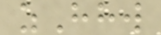zHhw
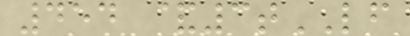454 &3tLF
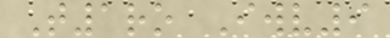T1ro Iwv9
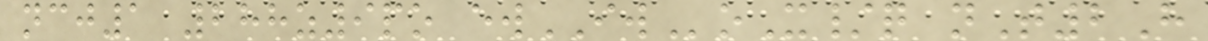ncj1 288z9po ewIWoX/q nT2H
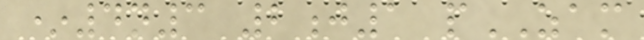*4n3 2j1 pZAM
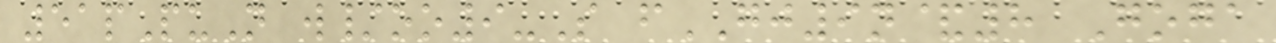51pPuN w/oo9-S fGJ9n&8 Goga
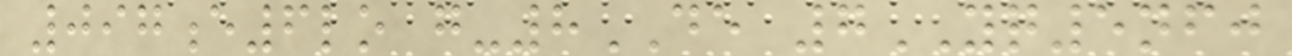097e6lo g-8DE 7YQ5nfj
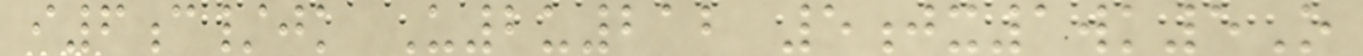i6c/jk U2u212 5jx1wk5O
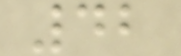42
